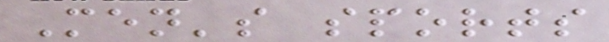Men's sports
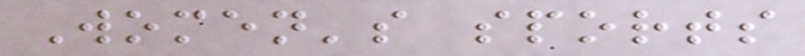Women's sports
